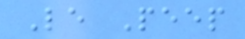Le Peep
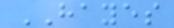HAYES
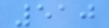510
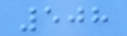508
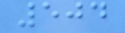504
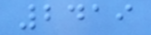2419
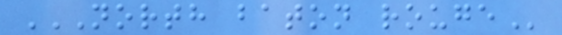NORTH BATON ROUGE
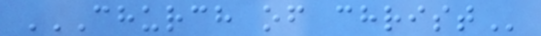CHURCH OF CHRIST
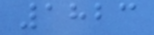1823
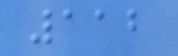112
